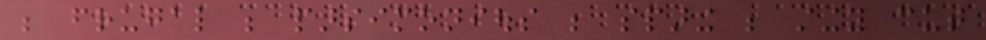be frugal be parsimonious be sparing be stingy cut
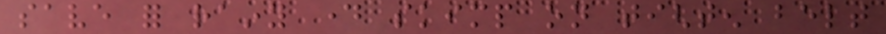save for rainy day skimp on tighten belt
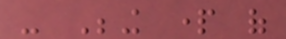- Being part of
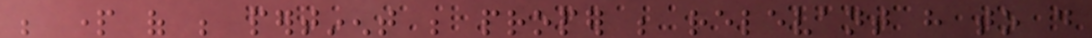be part of be pertinent be proper be relevant have to do
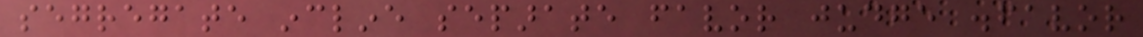segregate incline separate favor judge disfavor
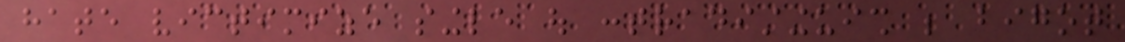hate victimize single out contradistinguish be bigot
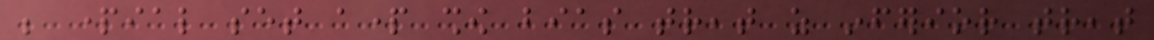be partial set apart show bias treat as inferior treat
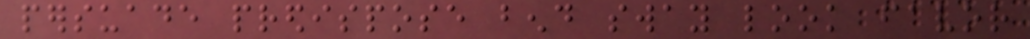persuade predispose bend sway look favor
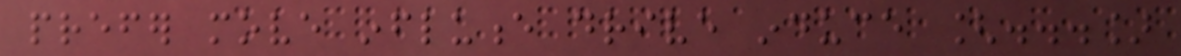prefer move influence drive induce [...]
